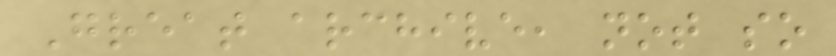Great archive, not so
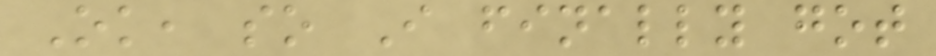Ok, so I finally got
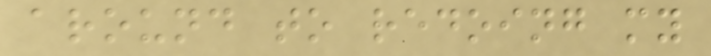around to redoing my
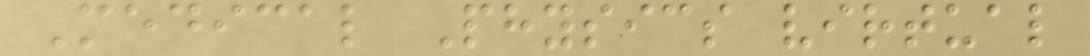Medical Physics virtual
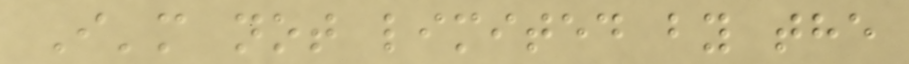I'm not limited by the
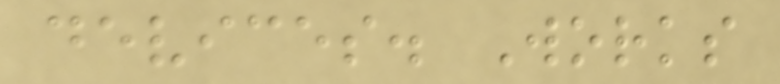devices. Works
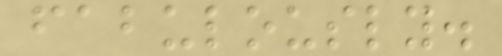fabulously.
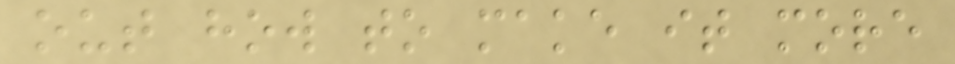out how to make it more
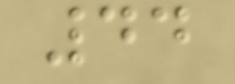44
